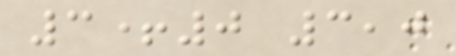3+0 3,0
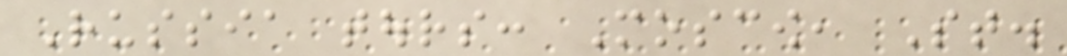Russia tours: Moscow, St.
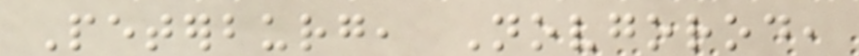Peterburg, Novgorod,
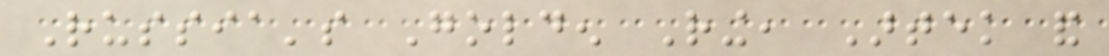Russia's Golden Ring, Artek and
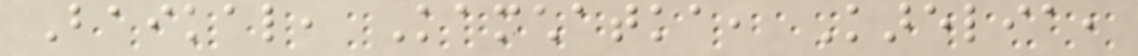Baikal, Kamchatka, Karelia,
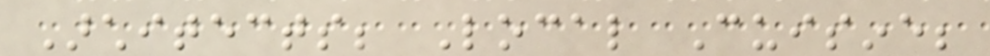Architects; Local Cuisine;
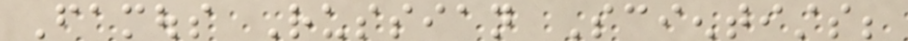Famous Russian Scientists;
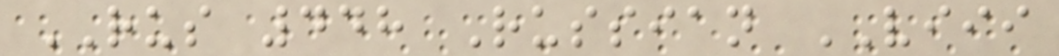RUS 448 Russian VIII
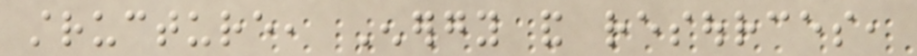structure, Energy and resources,
